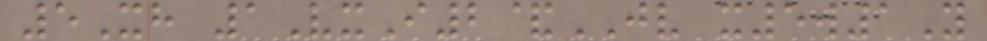5Xh 1VxI2&JV x5w1Y
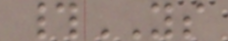#YS
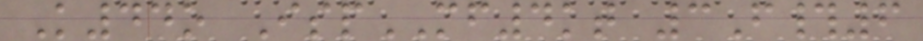K44o IspMF4kt 3F#6
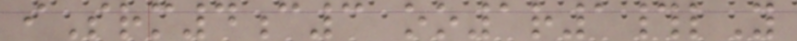iSrm4c3 oo1r1#lY
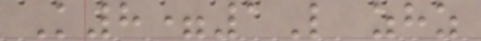K8=1L zhz
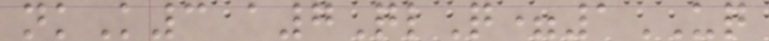nkK3 a7QlQ=1UQ
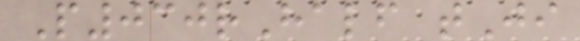P030rHalf tJi
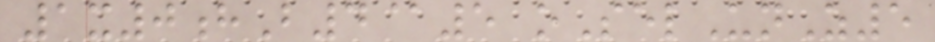1x0hB4@5 oSelUnZ5
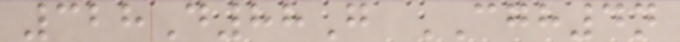328D88G CGH4n
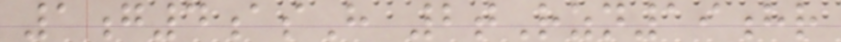1g4asH 2tRzn19hr
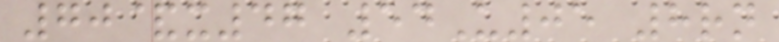70&x47 54U05 8rn
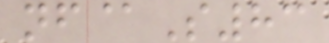nf@S83
